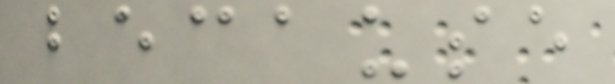because
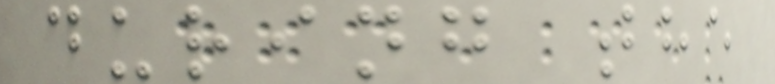during the
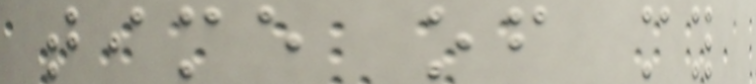time of my
